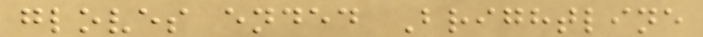gloves ended Brightline
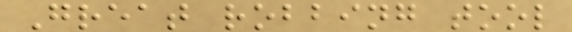Great robbing tool
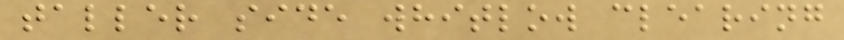taller side whitlow clearing
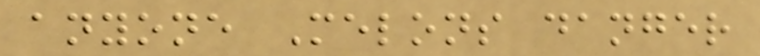anyone Melons danger
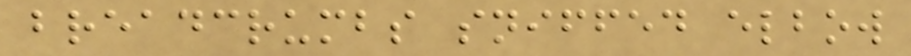breadcrumbs sniffed elbow
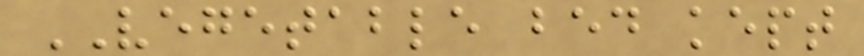VEGETABLE bed kept
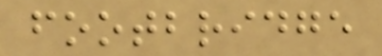footbridge
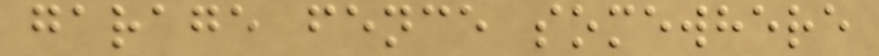garage fence somewhere
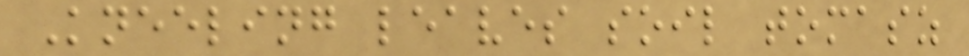Kneeling leaves soil tomasz
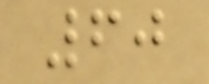60
